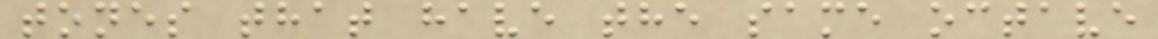tones that have the same octave
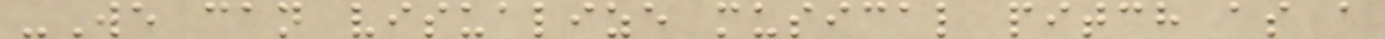-We can visualize musical pitch as a
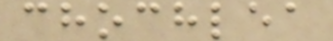chochlea
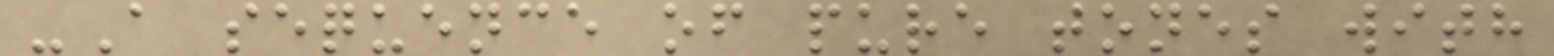-A sequence of pure tones with
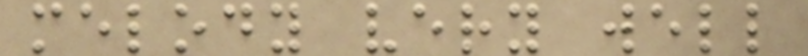melody very well
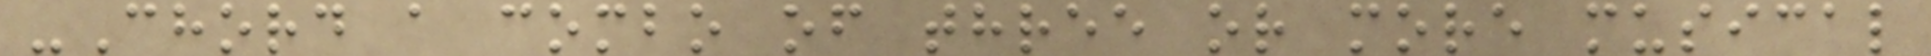-Chord a combo of three or more musical
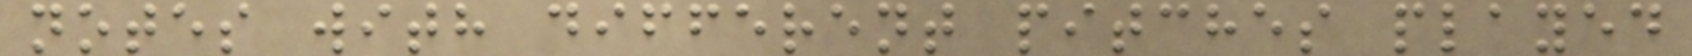notes with different pitches played
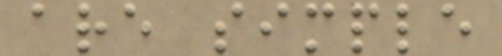are simple
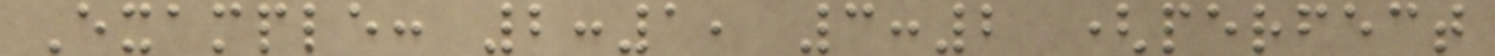Example: 2:1, 3:2 (perfect
